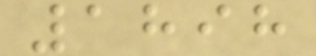1898
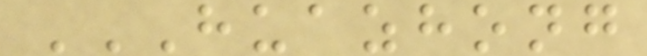HUAZHONG
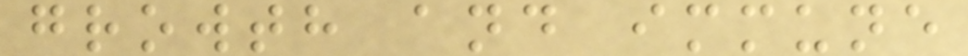growth and immune
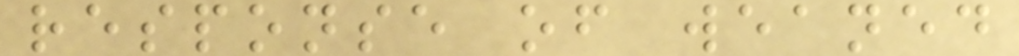response of weaned
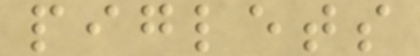piglets
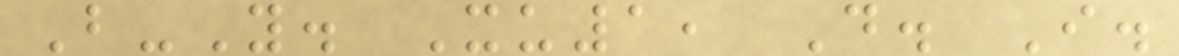B-Y. Xu1, D. I.
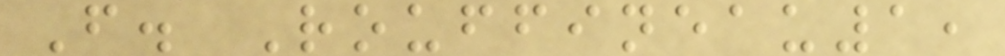F. Rouffineau1,
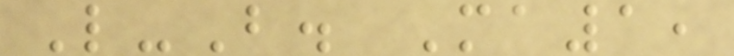L-B. Ma1,
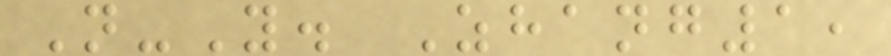N-Y. Zhang1,
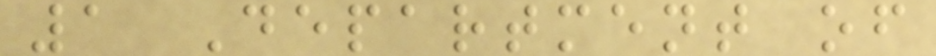1 Department of
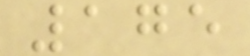175
